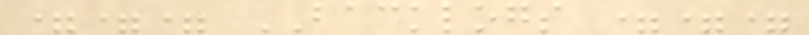=== BACKLOGS ===
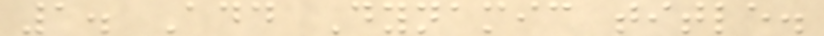1. Add Dynamic title.
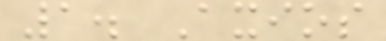1. Axios
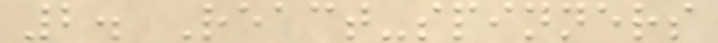2. React-spinners
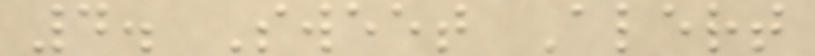4. Sweet Alert
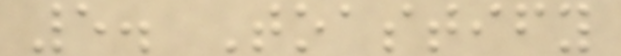5. Toastify
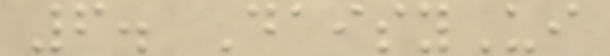6. DaisyUi
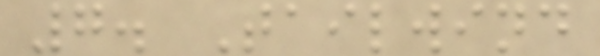7. Tailwind
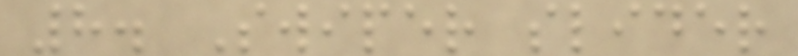8. Swiper slider
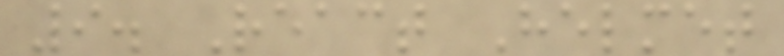9. React Helmet
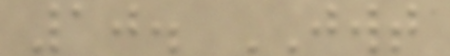10. JWT
